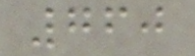760
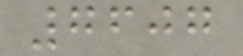7607
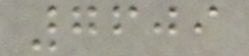7609
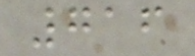716
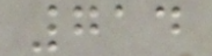714
